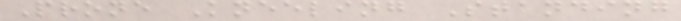Prone Kneeling Standing
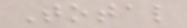Total
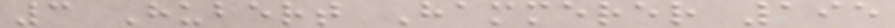3 Hubert Hammerer 195
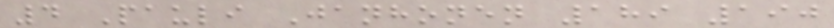4 Pauli Janhonen 189 190
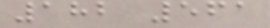182 561
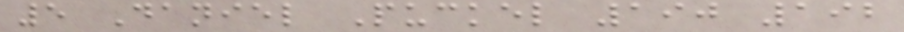5 Daniel Puckel 190 192
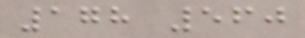178 560
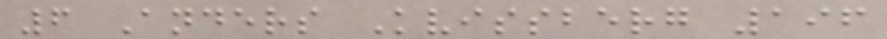6 Anders Kvissberg 196
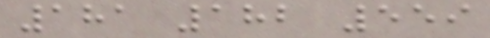181 182 559
